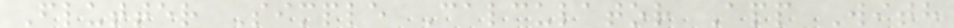Flutter Simple Calculator App With
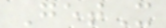GetX
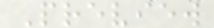Preview
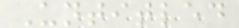Untitled
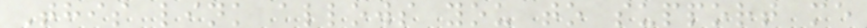This link allows you to support me
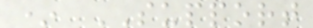* SUPPORT
